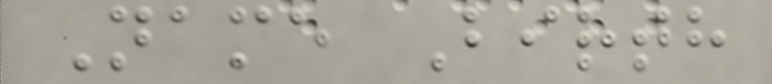Name Birth
